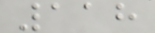118
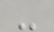-
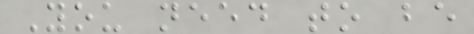You need to be
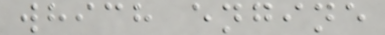which engine
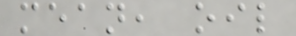mean, oil
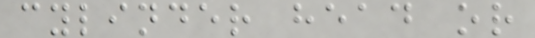cylinder head or
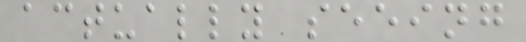actually seeing
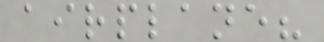airplane?
